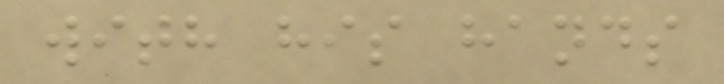with his hands
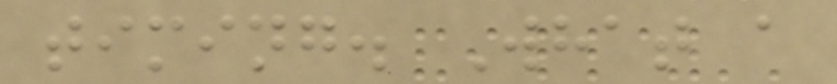timing. What a
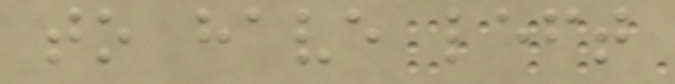to have left
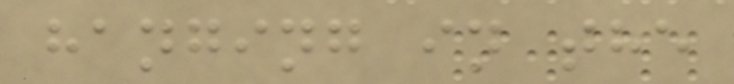hanging in the
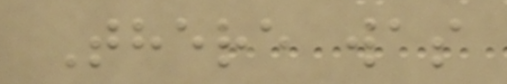There was
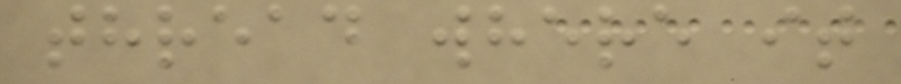thread where it
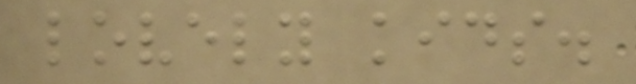lovely kids.
